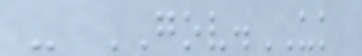- GOV.UK
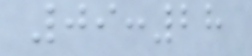09:28
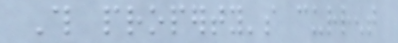This property's current
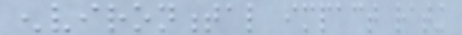environmental impact rating
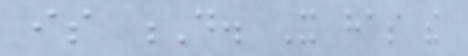is D. It has the
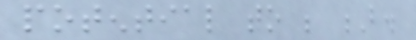potential to be B.
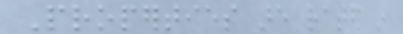Properties are rated in
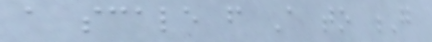a scale from A to G
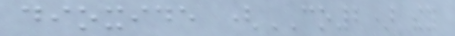dioxide (CO2) they
